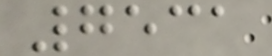7531
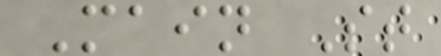Main St
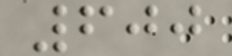600
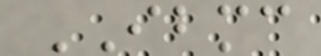IBMC
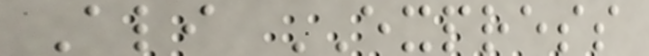Ali EXPRESS
